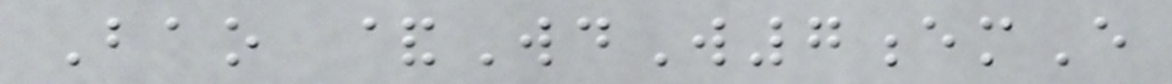Bao &WdW7emE
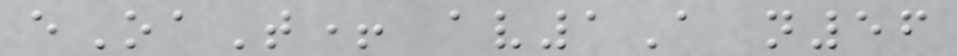eOaT+ av1A n56
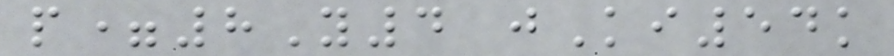p=8Y4 jKi54k
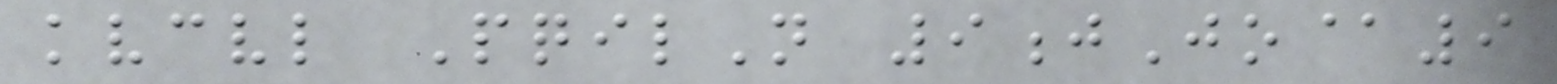kvcvl PqilN 9jJo@9
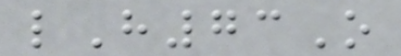lH73O
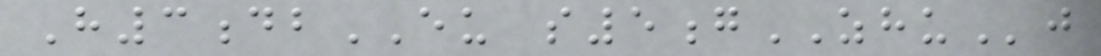H3dbEU s5gZHUj
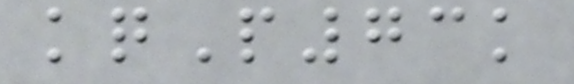kqP73k
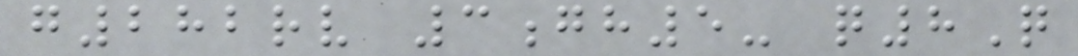g282rv 3gh5- q8Q
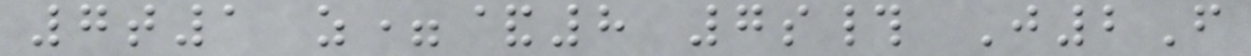7t1 z=&8 7s# J2F
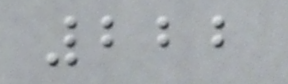222
